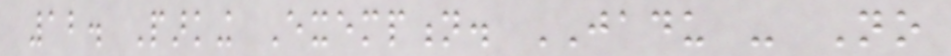12. Parking Exemption. JADU - No
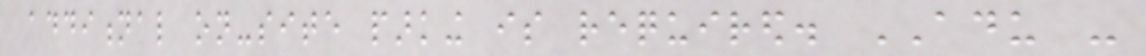additional on-site parking is required. ADU -
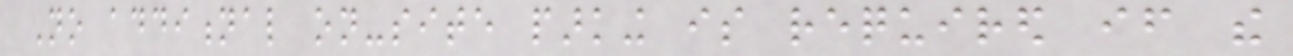No additional on-site parking is required if the
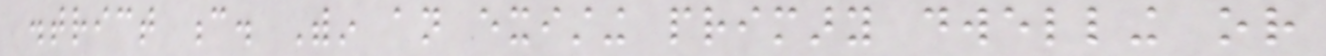district c. Within an existing primary dwelling or
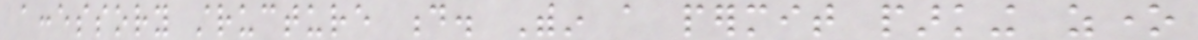accessory structure d. Within a permit parking zone
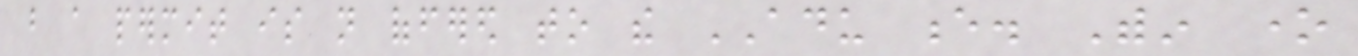but a permit is not offered to the ADU e. Within one
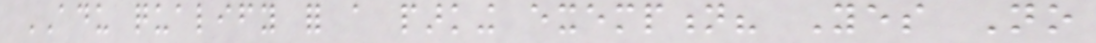ADU qualify for a parking exemption? Yes No
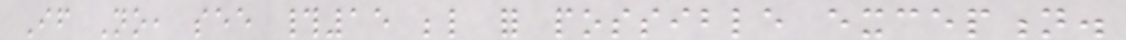If No, see #15 below for possible exception.
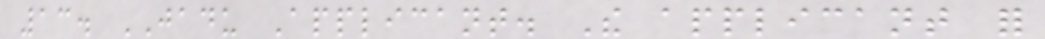13. JADU Applicant. The applicant for
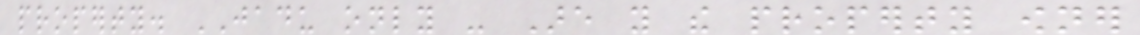property. JADU only - Are you the property owner
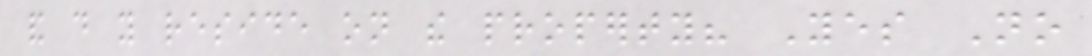and do you reside on the property? Yes No
